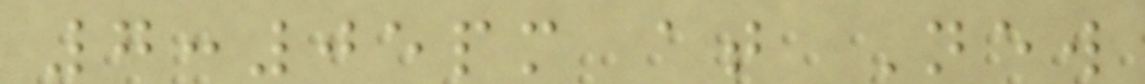7:05pm at New
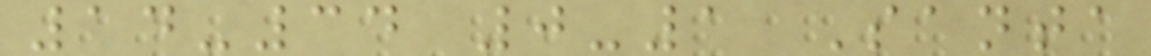14-34 0-1 Santa
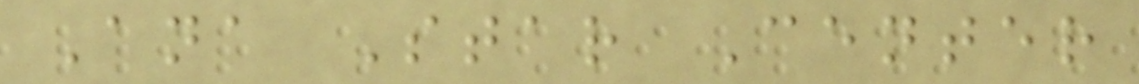Ana Star Center
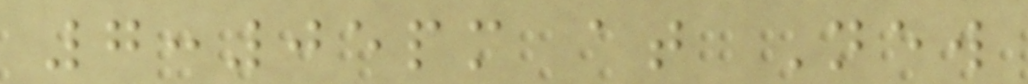7:05pm at New
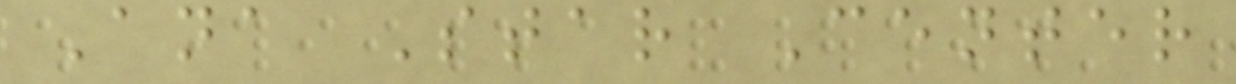Ana Star Center
